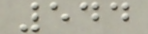544
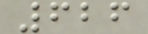626
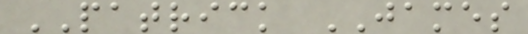PATRICK JAMES
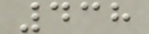438
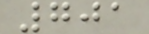701
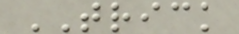TRICK
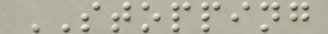STOPPING
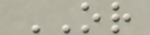OR
